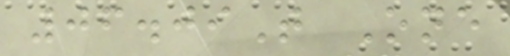06.09T One
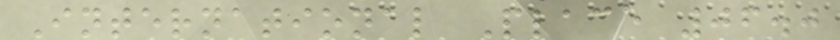International Place 06.0
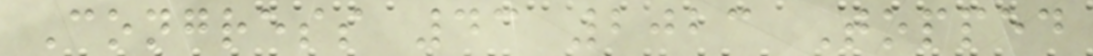Congress 43 2023 Topped
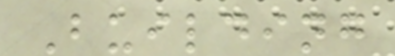Building
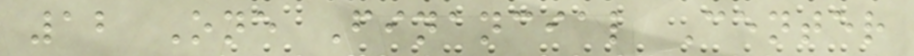12 One Financial Center
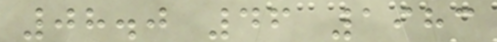08.0 46 1983
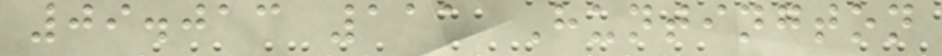09.013 111 Huntington
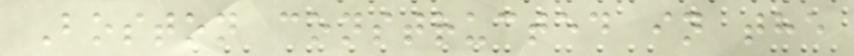Boston constructed in the
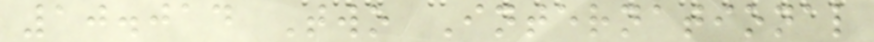10.014 Two International
